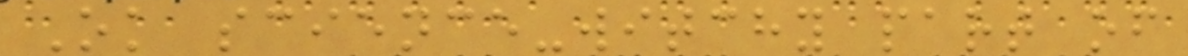Ok science-witchy part of
